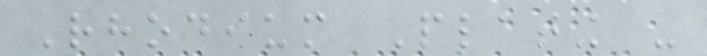Rhodium Plating -
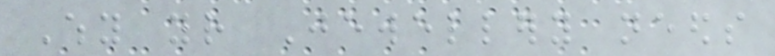Why your Jewellery needs
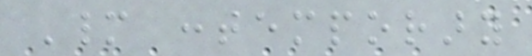Many contemporary
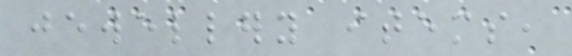jewellery items,
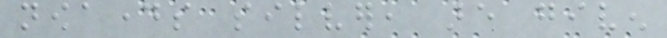nowadays silver, are given
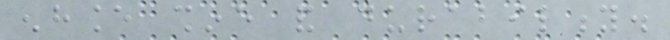enhance shine and durability.
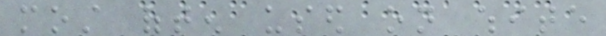most often used on white
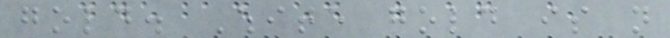gold. White gold is not
